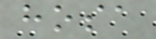hosa
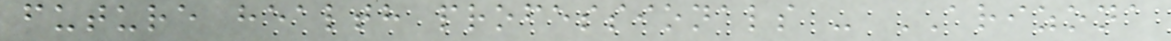future health professionals - ARIZONA
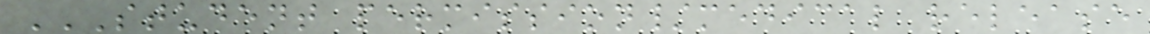STUDENT PERMISSION/MEDICAL RELEASE
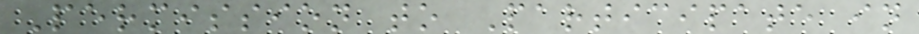Permission to Participate in
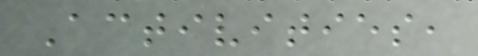Activities,
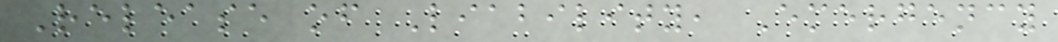Release of Liability, Emergency
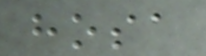hosa
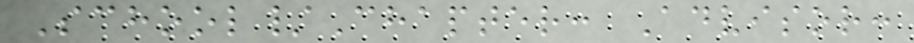School/Chapter: Advisor:
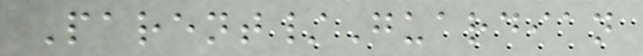Parent/Guardian
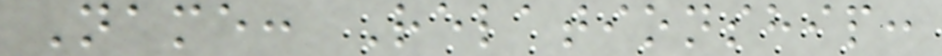Name: Relationship:
